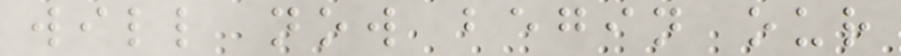will now begin our
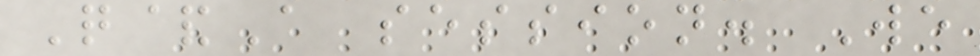Q&A session. We
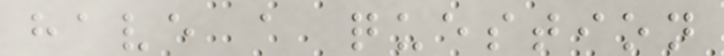have a question
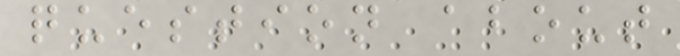question about
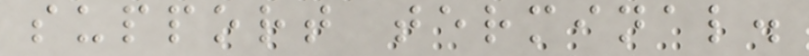support terminal.
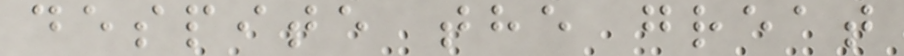despite the great
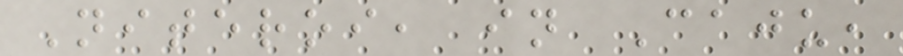Niteroi, in Caju,
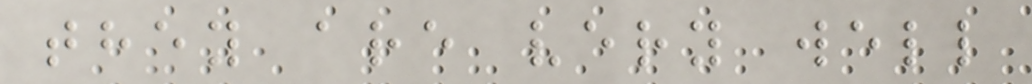they are very well
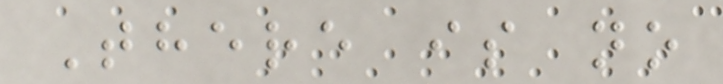There is no
